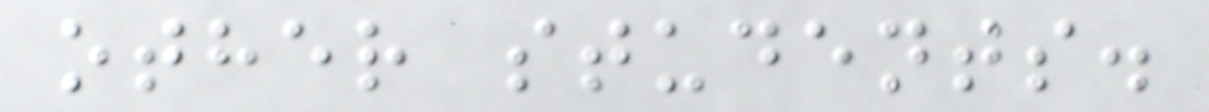other students.
